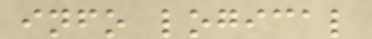info logical
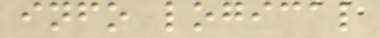info logical
